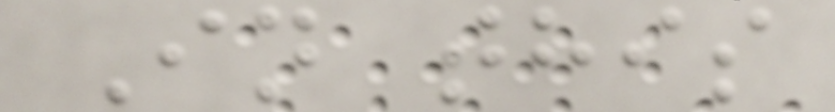In this
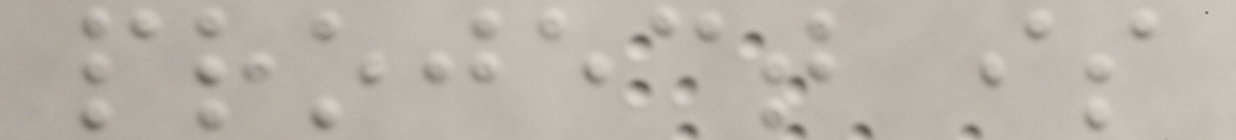project is
